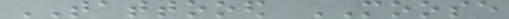TATTOOED MOOSE
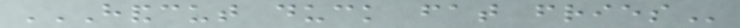HANDCUT DUCK FAT FRIES
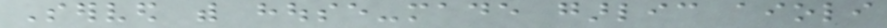Served with house-made garlic aioli
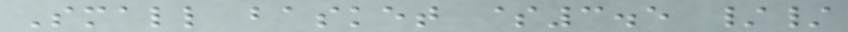Small basket $3.5 //
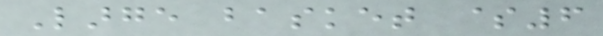Large basket $6
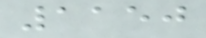1150
